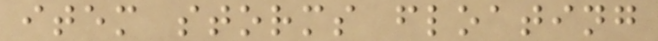item storms floating
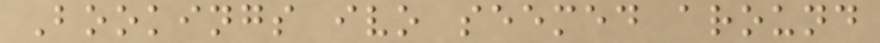Bookings ivo seemed around
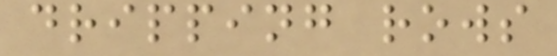dripping rows
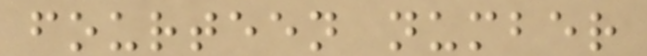fourteen number
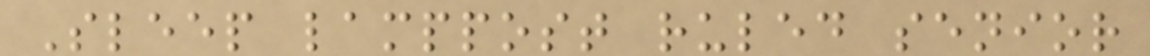Sleep lamppost ruled senior
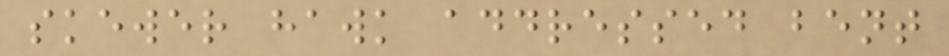skewer hawk addressed bent
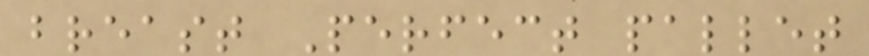breast Perfect pallet
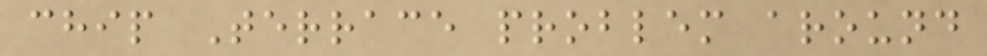chip Terrace problem around
